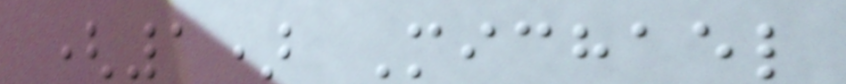(1) Michael
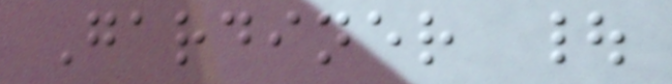Gardiner |
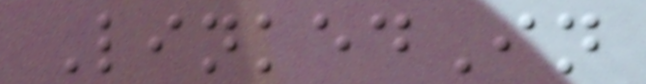LinkedIn
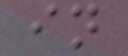in
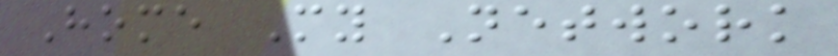Home My Network
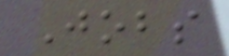Jobs
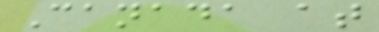Canada at
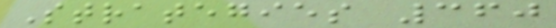Strategies 360
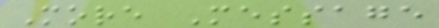More Message
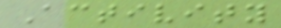Activity
